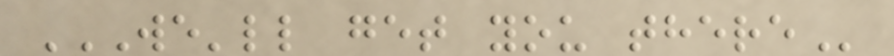WE'LL GET YOU THERE
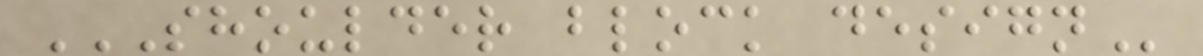SHOULDER BLOCK DESIGN
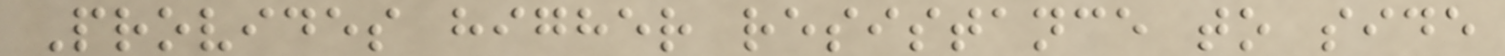Provides higher resistance to side
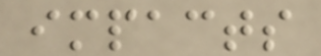impacts
